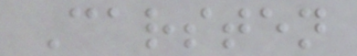Carsten
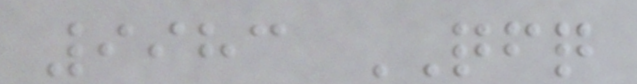9983 QFQ
